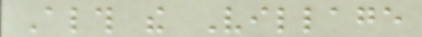Although the Village
